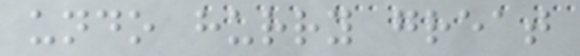undo hurry great
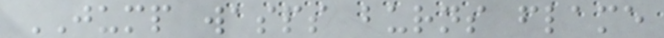JUMP wasps burns flame
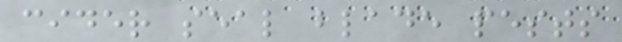cider seal blade pests
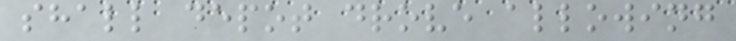shall depot drove allowing
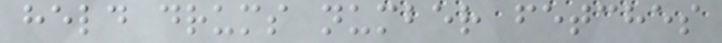held drums number fetches
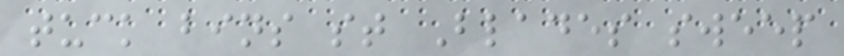tuck bins st Blades sweep
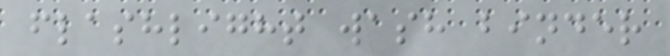flashlight wash binder
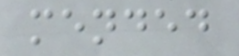mended
